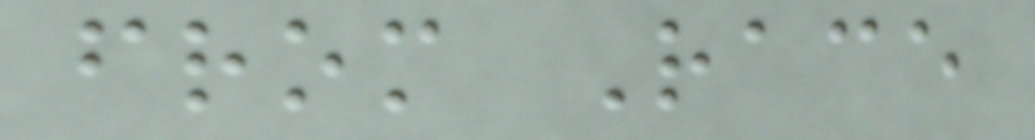from Race
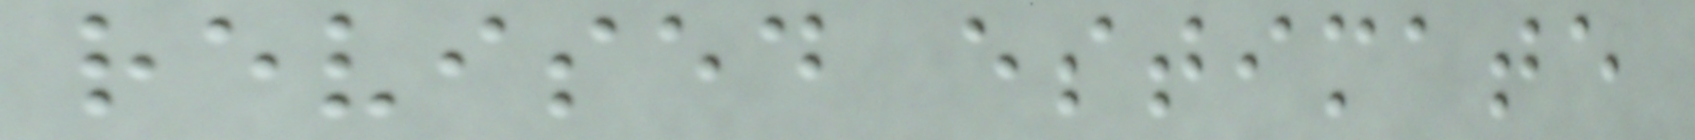revised estimate
